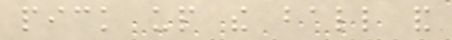pick up the ball and
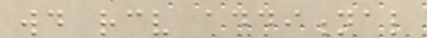would receive additional
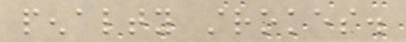penalty strokes.
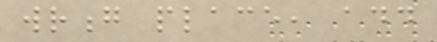wrong place, add
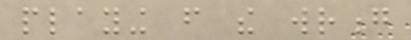playing from the wrong
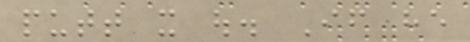putt it out. If he
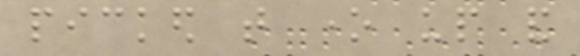picked that one up and
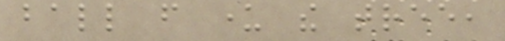ball from under the tree,
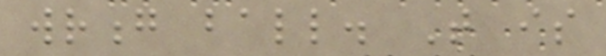wrong ball. That is
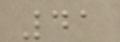41
